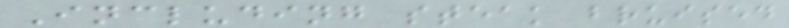Including steak bruised
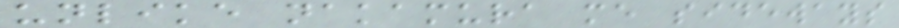unlike nakamura me sideways
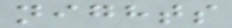nights
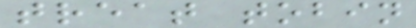treat tobin
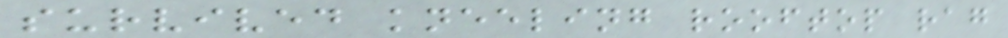survived kneeling rooftop rag
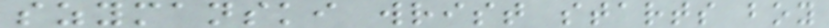szymanski wrist starts boy
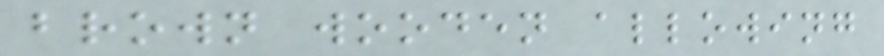brown wooden allowing
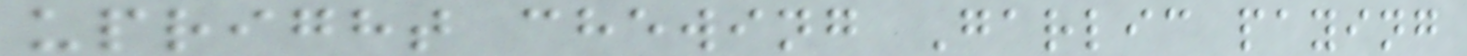upright chewing Garlic paying
